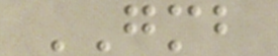GMB
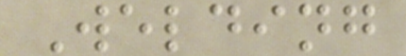Welding
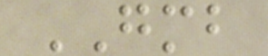GMB
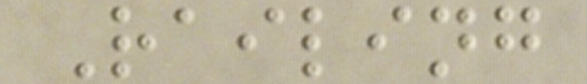Railing
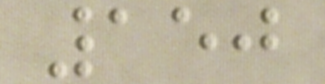150
